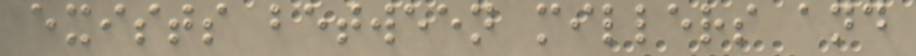exists between millers and
